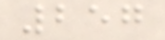257
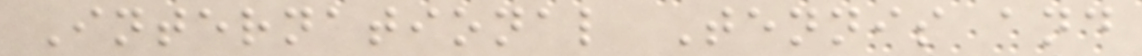International Tennis and
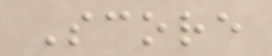Score
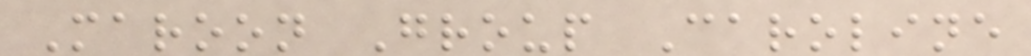Maroon Group Caroline
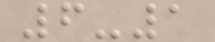6-1
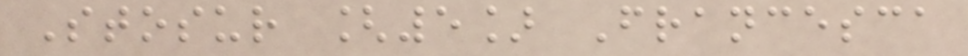Stosur [5] Francesca
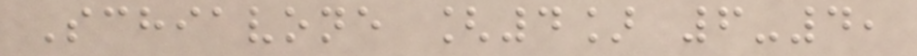Schiavone [4] 6-4,
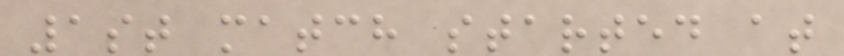1st match started at
